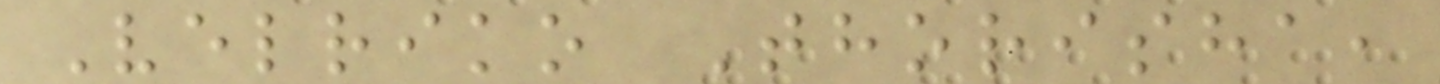Velriko Thorisha,
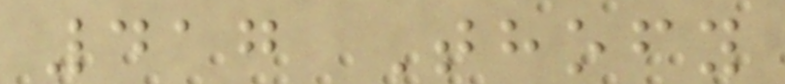417 Thofy
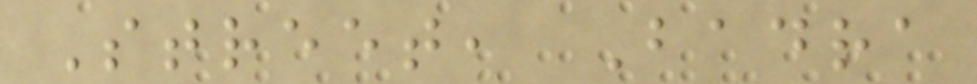Street, Badra
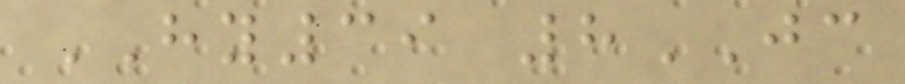HY39 8JC
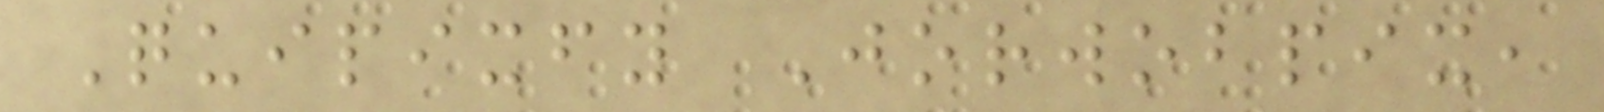Quipixfy Jorwobpix,
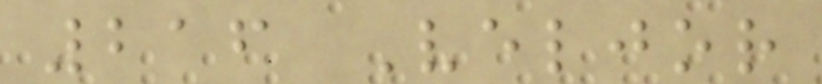216 Veljor
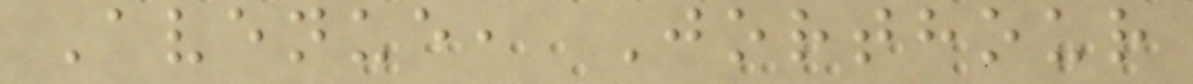Avenue, Jorthour
